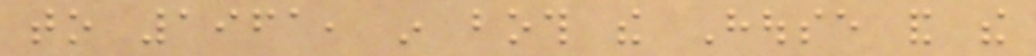to 1961, in both the House and the
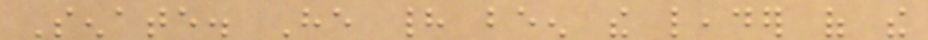Senate. He had been the leader of the
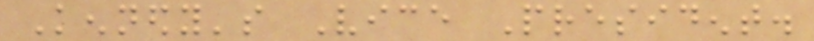Kennedy's Vice President.
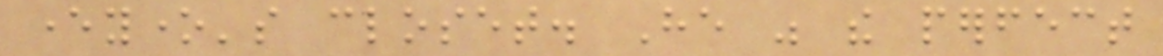everyone's closet. He was the perfect
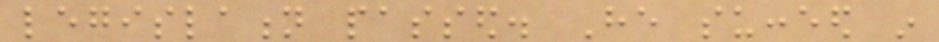legislation passed. He succeed in
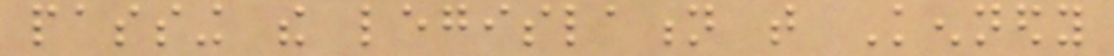passing the legislation that Kennedy
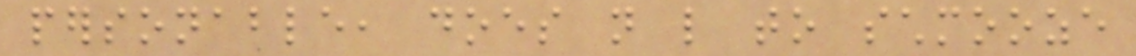personable, does not like to schmooze
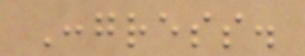Congress.
